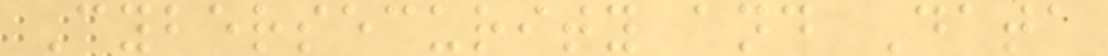Cybersecurity and Data
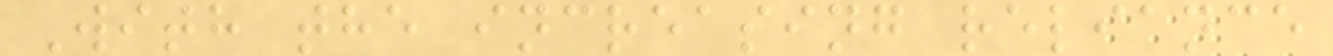With the increasing reliance
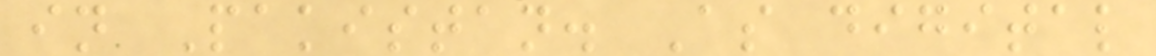in Pakistan. As digital
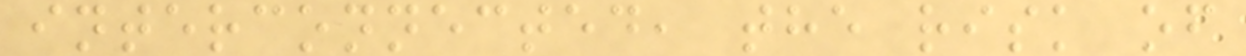interconnected, the risk of
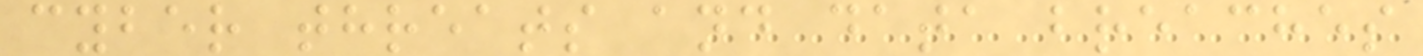cyber threats and data breaches
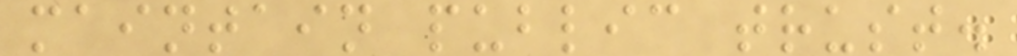maintain public trust.
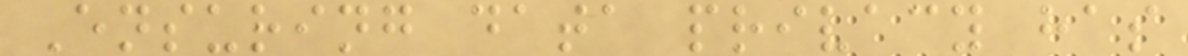Ensuring data privacy has
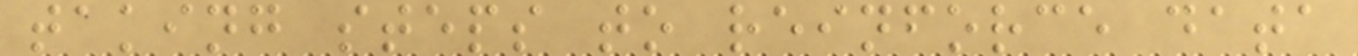taking steps to reinforce data
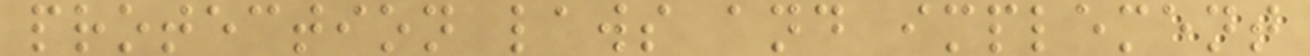protection laws and implement
